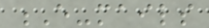E-mails
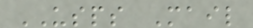USPS Mail
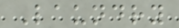Laundry
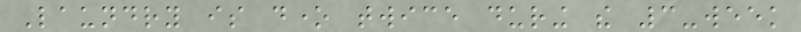Laundry is done twice during the 3-week
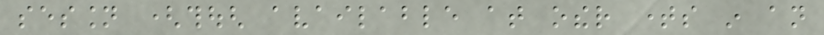session (though available at other times in an
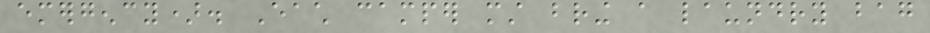emergency). Each camper must bring a laundry bag
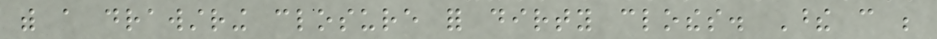with a drawstring closure for dirty clothes. These can be
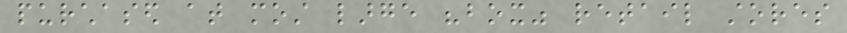purchased at most large "box" retail stores
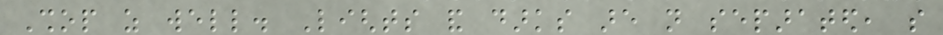Shop as well. Lights and darks are not separated, so
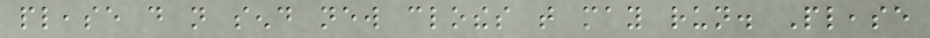please do not send new clothes that may run. Please
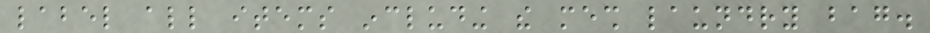label all items including the mesh laundry bag.
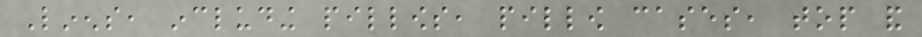Linens, including pillows, pillow cases, top and
